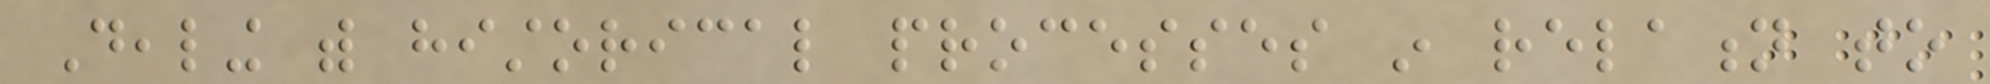Dealing with historical processes in relation to
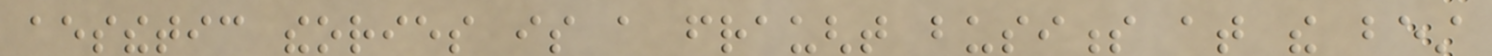aesthetic theories is a fraught business at the best
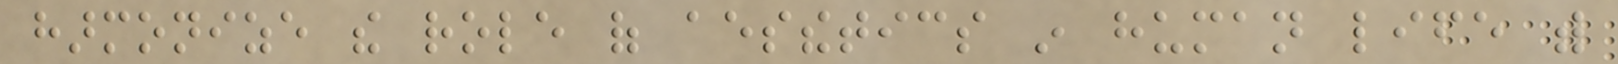harmonize the role of aesthetics in human life with
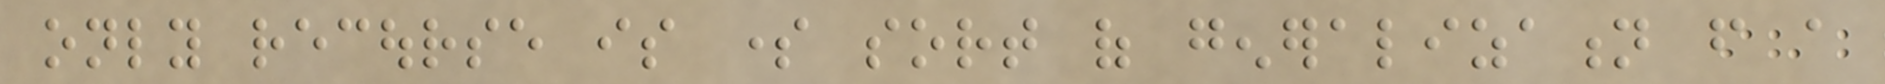only recourse is some sort of generalization from a
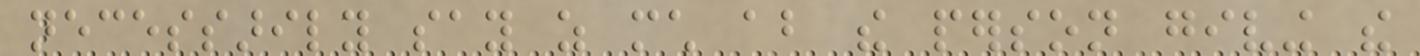necessarily say as much about the person giving the
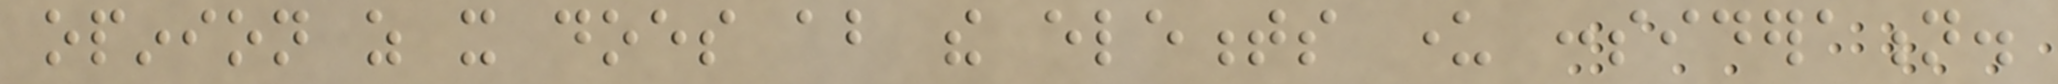opinion as it does about the elements under consideration.
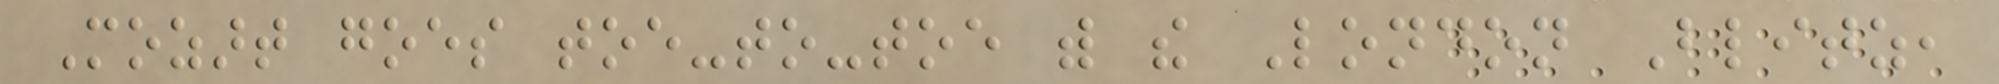Mozart goes toe-to-toe with the London Blitz,
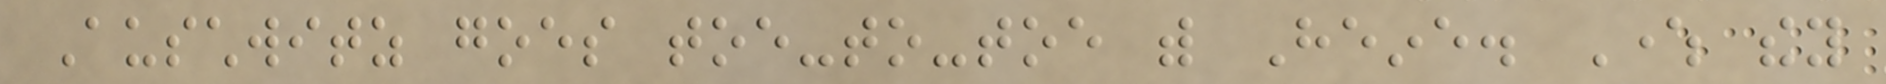Auschwitz goes toe-to-toe with Heine. Where they
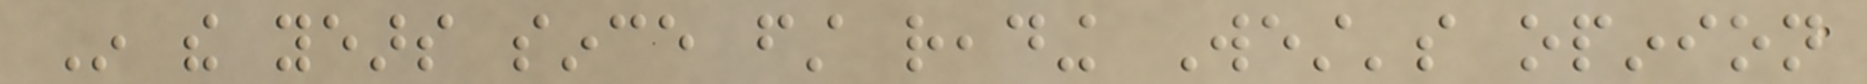In the years since first reading West's opinion
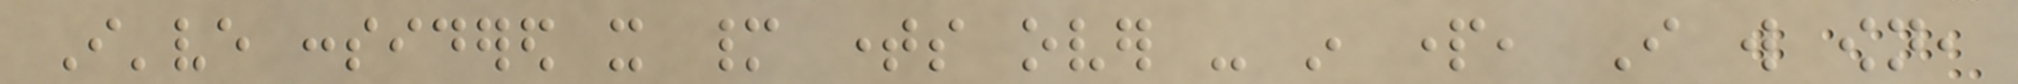I've considered it many times over - in part, I will own,
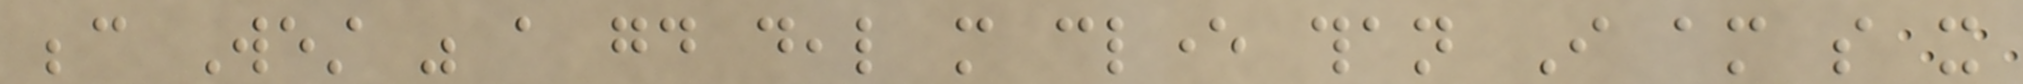because West was a good deal more clever than I am so it
